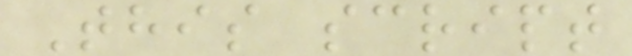This script
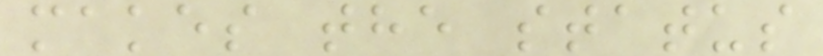makes the status
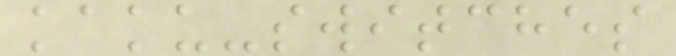kaku-switches
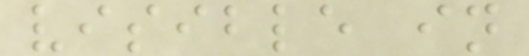visible in
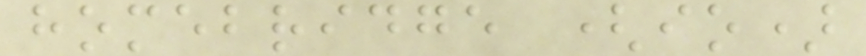homebridge (io)
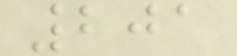201
